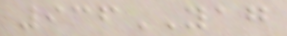936YAG
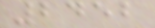2452
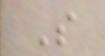S
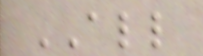ALL
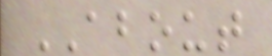ABOUT
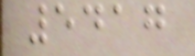5417
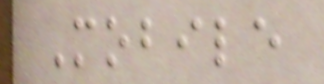Mobile
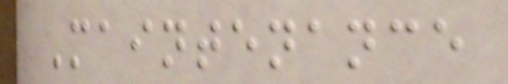Maintenance
